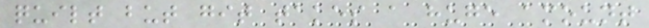quilt but git takes a huge amount
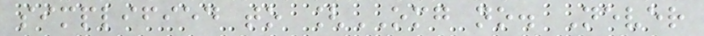simplified to [OMG no. Never
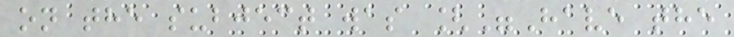on the subject was ["Have the
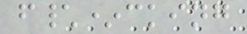f\*cking
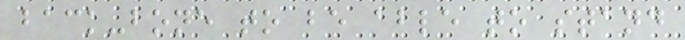back-bone to be able to stand
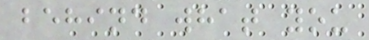behind what you
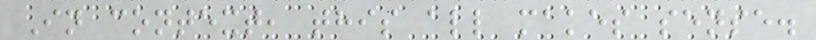In context, this all makes sense.
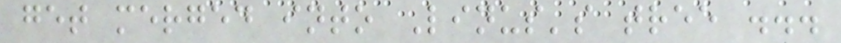get merged into Linus's tree ...
